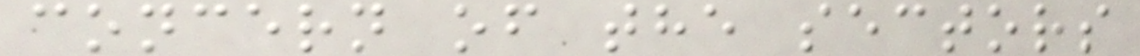concern of the sectors
